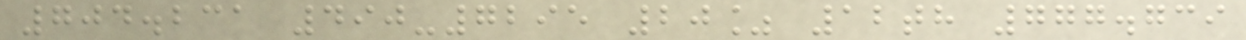704.231 490-7295 20% 12th 777.739
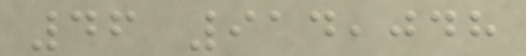46 914,048
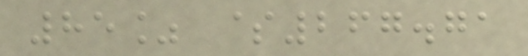85% $267.71
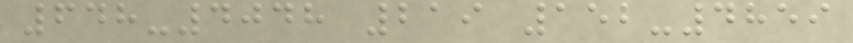648-4048 219 152-4859
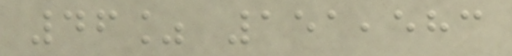46% 151,583
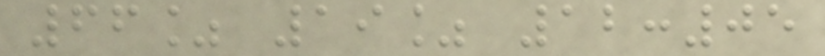66% 19% 12:05
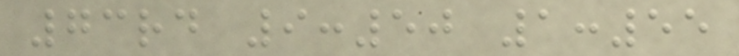73rd 9:50 1:55
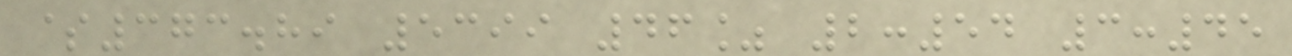$373.89 5399 46% 2:54 3:45
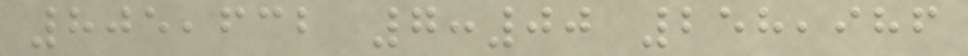805,632 7:00 258,986
